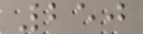250
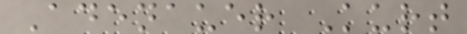Adenauer Kurt
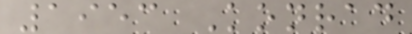1953 Konrad
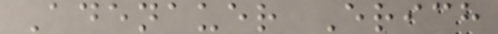Adenauer Erich
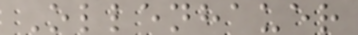Ollenhauer
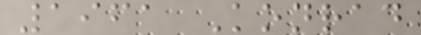1961 Konrad
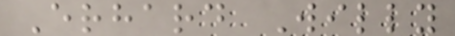Erhard Willy
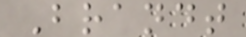Brandt
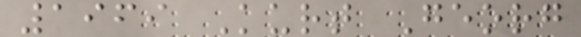1969 Kurt Georg
